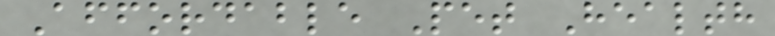Affordable Pet Health
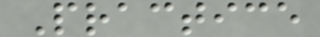Practice
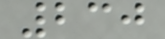230
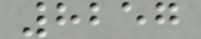8257
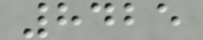8425
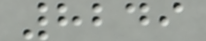8249
